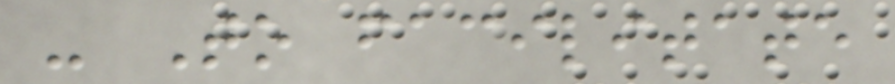- To facilitate
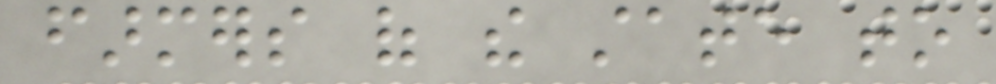farmers of the state to
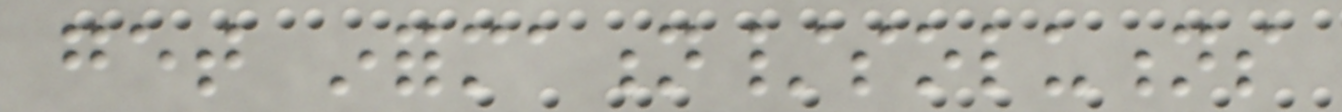get information/solutions
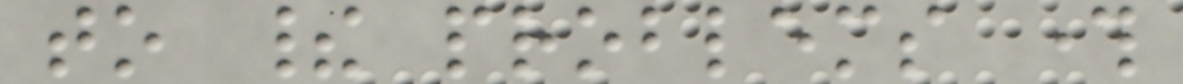to their problems through
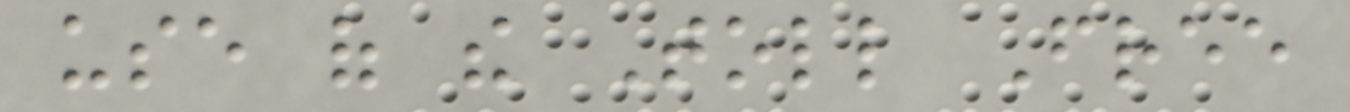use of the Toll Free
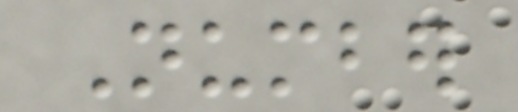Number
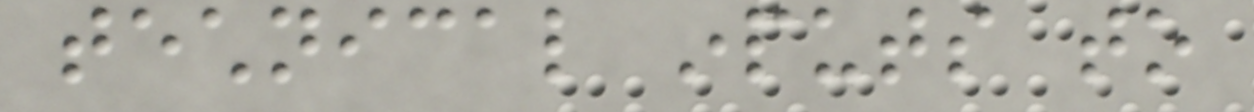technical inputs to
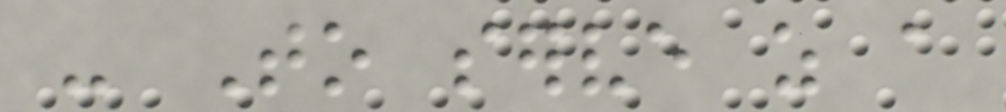- To serve as a
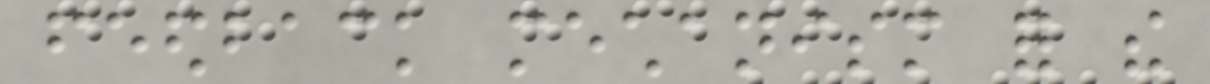feedback mechanism for the
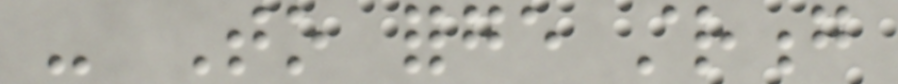- To forge strong
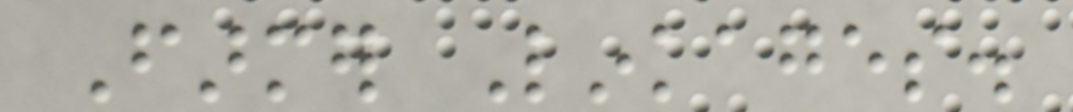Farmer Linkages.
